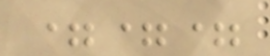===
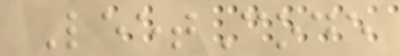LeetCode
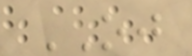OJ
